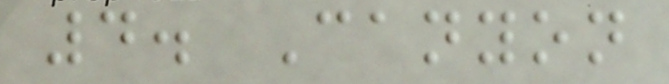4. Canyon
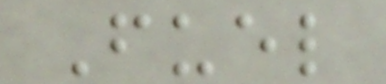Fuel
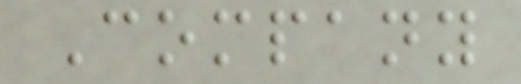Company
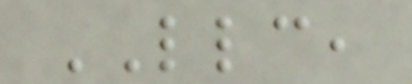LLC,
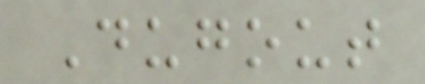Dugout
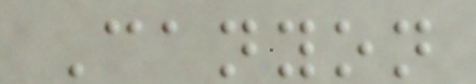Canyon
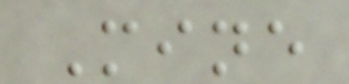Mine
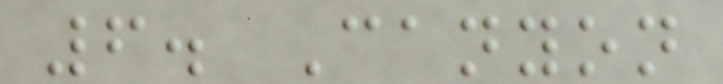6. Canyon
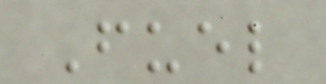Fuel
